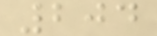204
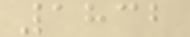1832
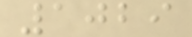1029
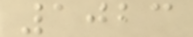1023
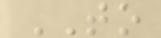TO
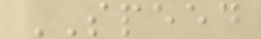SPEED
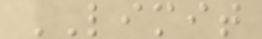LIMIT
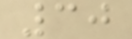30
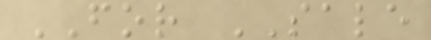FOR SALE
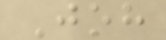Joh
